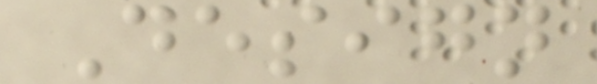Design
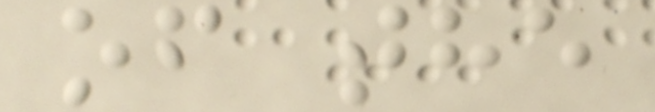of the
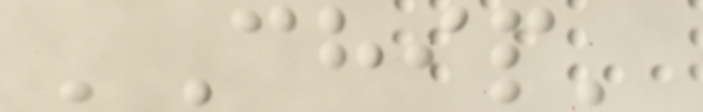'Chip'
